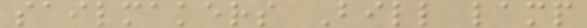sailmakers Bill lamp
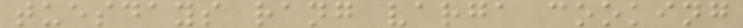tuesdays rang varga cooking
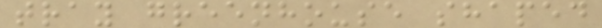tray greenhouse shaped
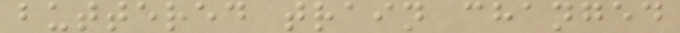buttered train changed
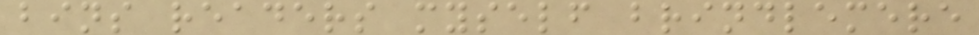bins readers myself brindlemere
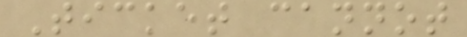Ticket cannot
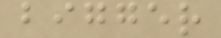bigger
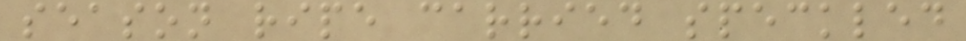season ripe carried speckled
